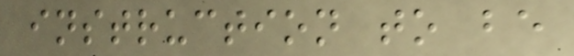instruction to be
